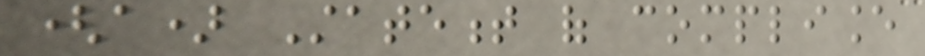(a) Statement of compliance
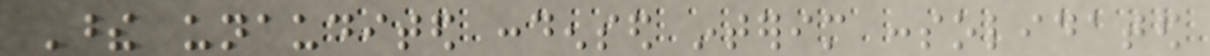These unaudited condensed interim consolidated
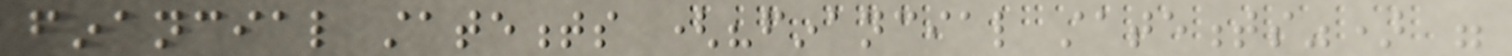financial statements ("financial statements") were
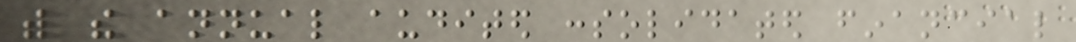with the annual audited consolidated financial
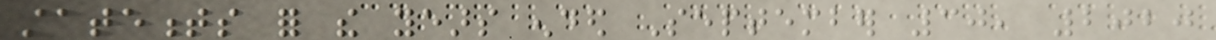statements for the years ended September 30, 2020
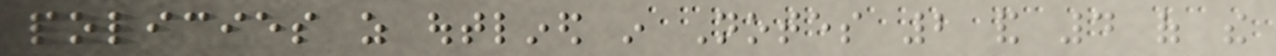policies as outlined in Notes 2 and 4 of the
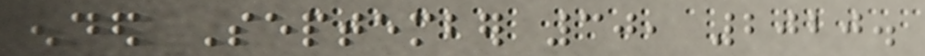ended September 30, 2020.
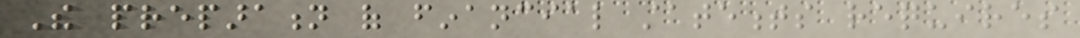The preparation of financial statements requires
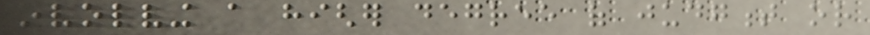involving a higher degree of judgment or
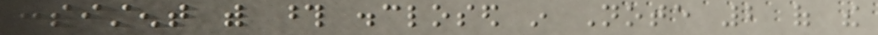consistent with those disclosed in Note 2 of the
